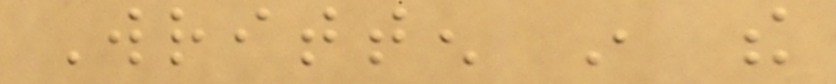Written in the
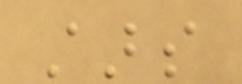stars
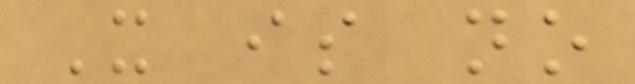It is no
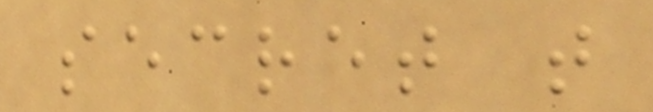secret that
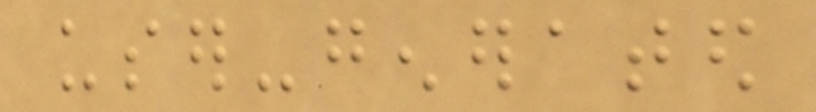user-generated
